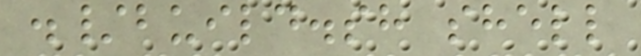./build.sh shell
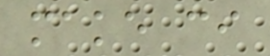make ci
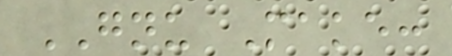GNU Make:
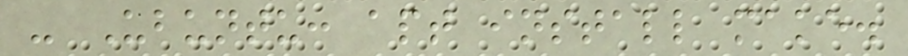- Ubuntu: apt install make.
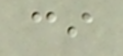ci
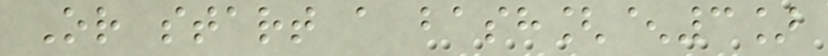Or start a bash[^3]
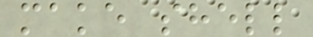make shell
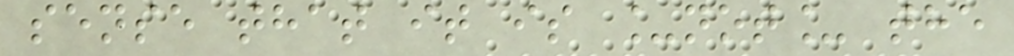sense that it is _not_ the
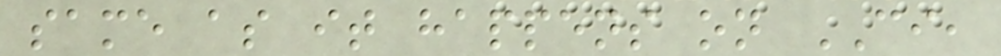same as it happens on CI,
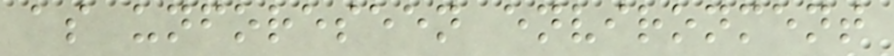as unforeseen environment
